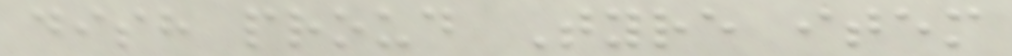dish proud Tyre item
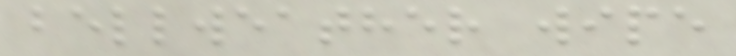bellweather wipe
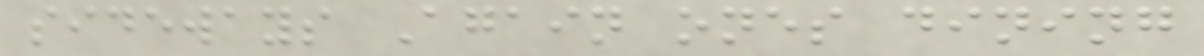sideways Again ones dining
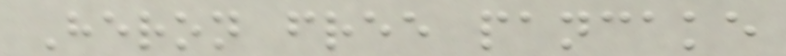Heron free pancake
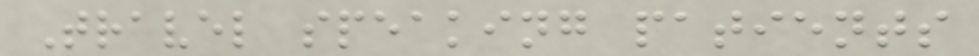Travel speaking patients
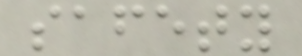safety
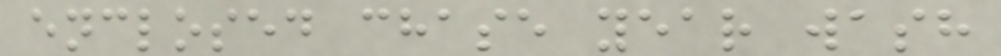enclosed chase year wash
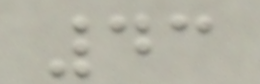43
